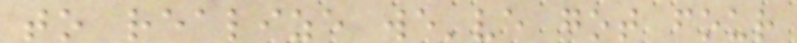to realize we've got four
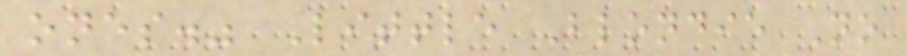ones." Little Blondie No
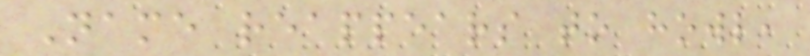Name reappears to howl,
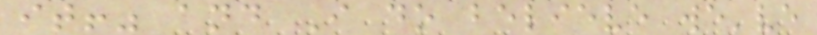it!" and I do believe we've
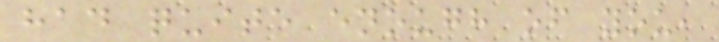had quite enough of you,
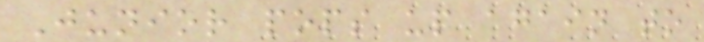Junior pops up again to
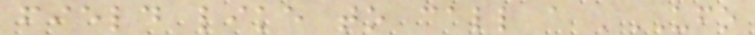field like to call a 'UFO
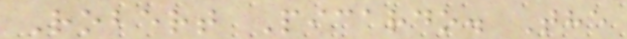Robert Picardo. The
